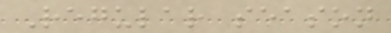Regular season
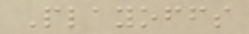Playoffs
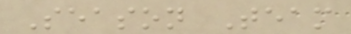Season Team
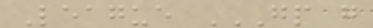League GP G
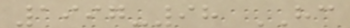1997-98 HC
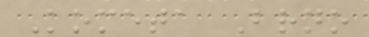Kometa Brno
